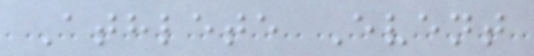Athlete Event
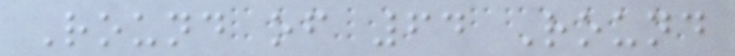Round of 64 Round
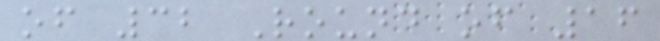of 32 Round of 16
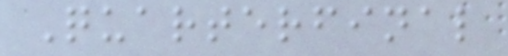Quarterfinal
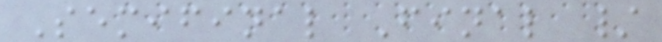Semifinal Final /
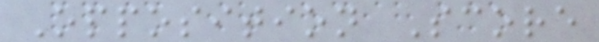Opposition Score
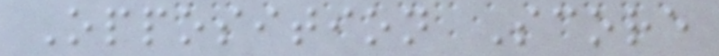Opposition Score
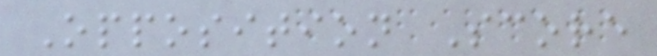Opposition Score
